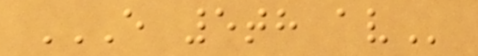E 5TH AV
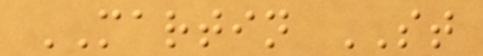MARTIN ST
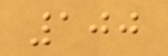100
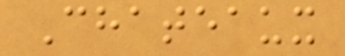Chateaux
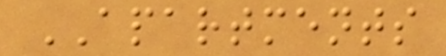APARTMENTS
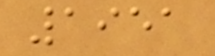1951
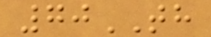70TH
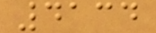4134
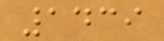1439
